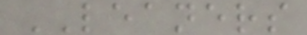LEANERS
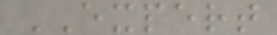EXPERT
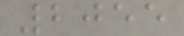2055
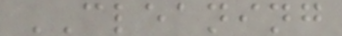CLEANING
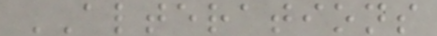ALTERATIONS
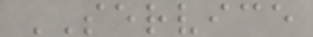SERVICE
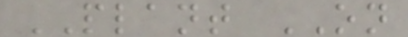PLANT ON
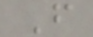F
